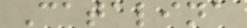Catalina
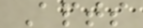Apts
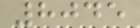8045
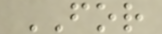FOR
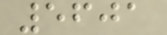5601
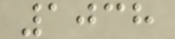1038
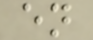en
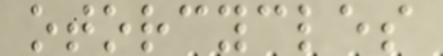otorcycles
